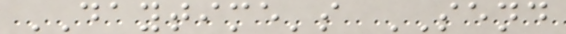DAYTIME's SEND
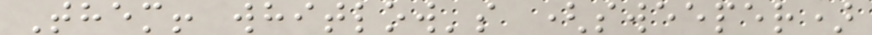Them! whitlow's (sweeper)
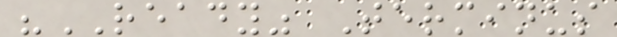"READY" Terminus
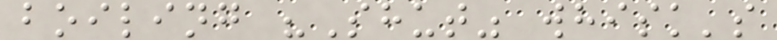boiling "Shut" whisk's
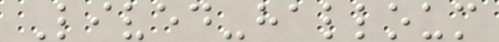Lived-halloum
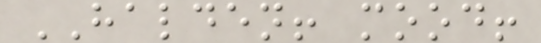HALDEN! mood!
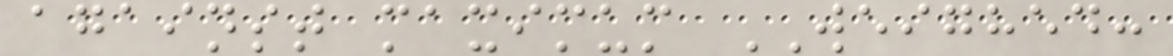against maximum WEIGHED:
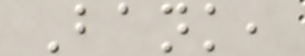Bank,
